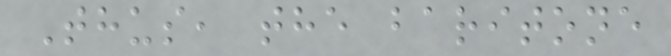Thus, the baritone
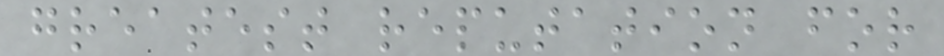greatest reputation for
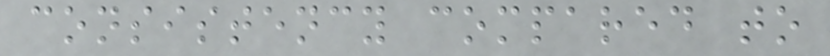consistency compared to
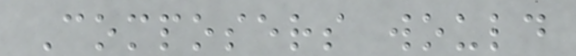Composers would
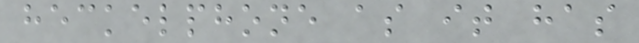heckelphone as it has
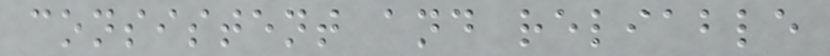consistent and reliable
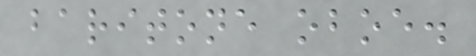baritone oboe.
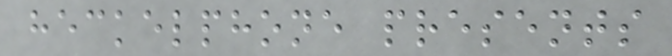heckelphone presents
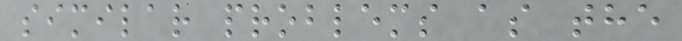similar problems as the
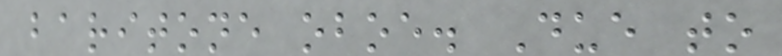baritone oboe. Due to
